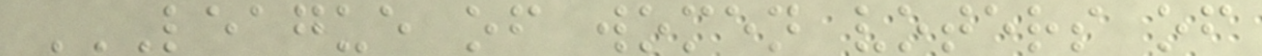LEAGUE OF WOMEN VOTERS OF
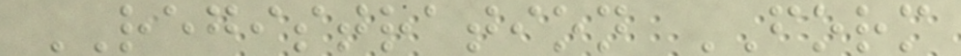REGISTRATION FORM
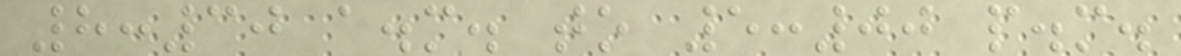8:30 a.m. to 5:00 p.m.
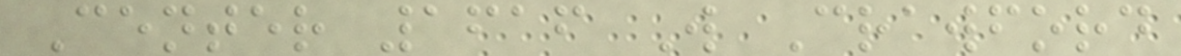Center 1616 W Crawford
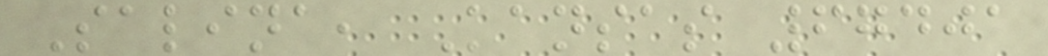Salina, Kansas 67401
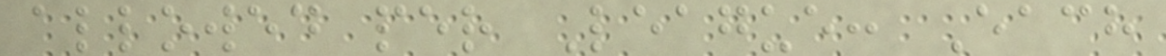allowed per League: Each
